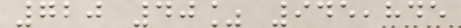720 40% 945,845
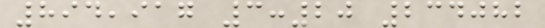894,917 3:20 234082
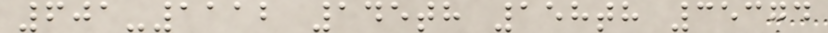601-1112 145th 158th 35374
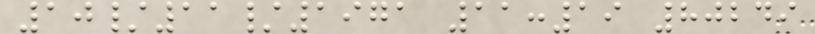10/11/1971 11:19 80249
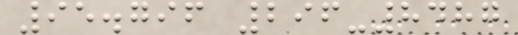95.796 296-8487
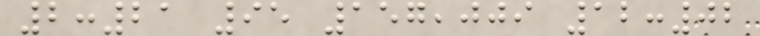2:21 95 157,009 12:02
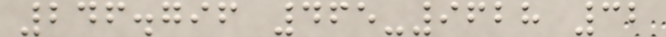246.796 465-9628 32
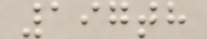197th
